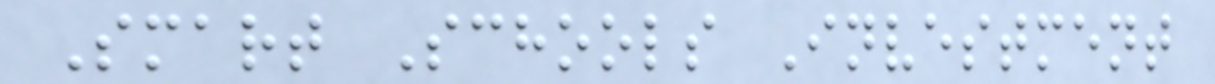Smart Schools Investment
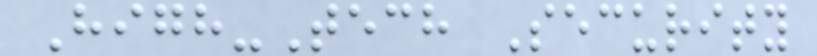High-Tech Security
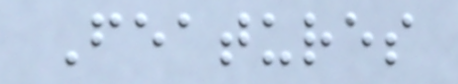Features
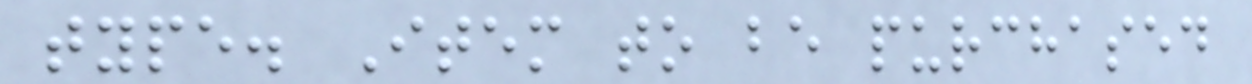type. Item to be purchased
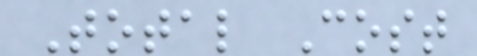Total Cost
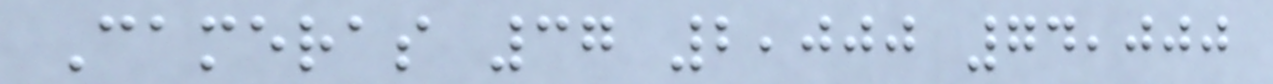Cameras 37 2,000 74,000
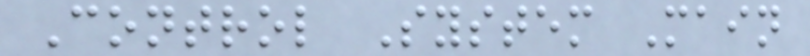Control System Main
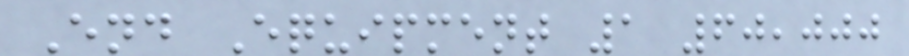End Equipment 1 60,000
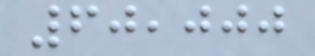60,000
